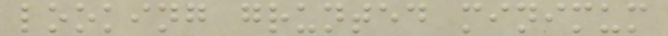looking grunted minimum
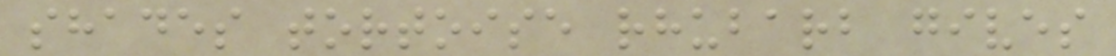shades tortoise rhubarb gives
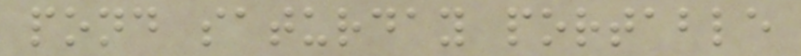pond saturday portable
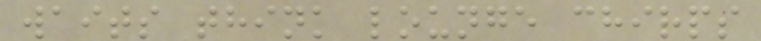waits think lounge chirps
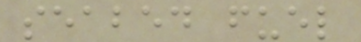seabed fuel
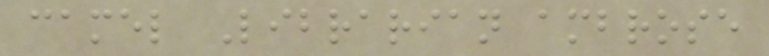camel Librarian ambrose
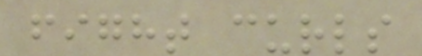fight curls
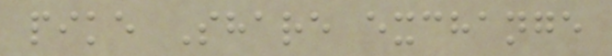pike Share exchange
